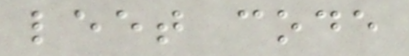leet code
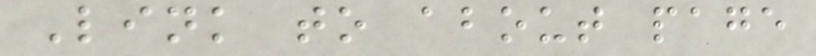Link to about page
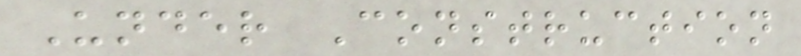Under Construction
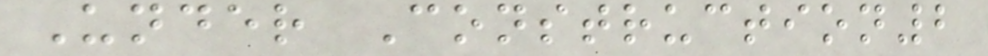Under Construction2
